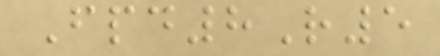Fpd8R5
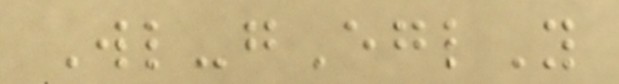Wl-gEglY
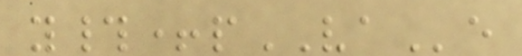y#+pVAe
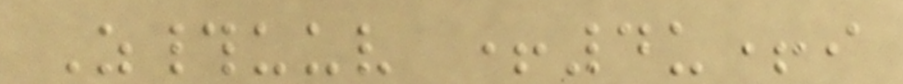Z#uuv +4u+i
